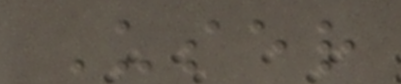User
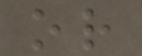or
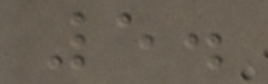5.
